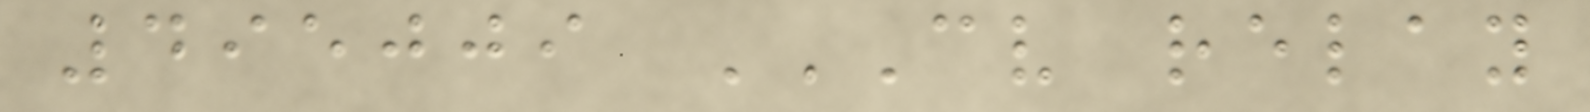495009 CV RELAY
